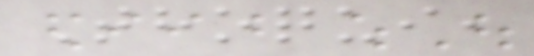Thoqui,
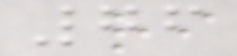76
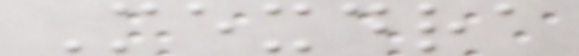Mexdra
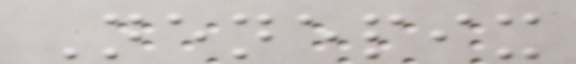Nenepix
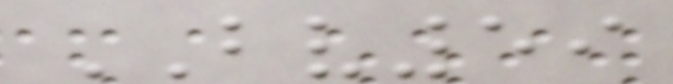BV59
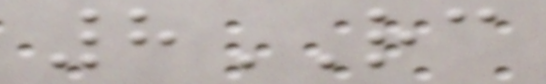8RC
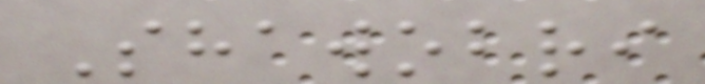Shawobri
